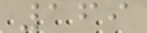169
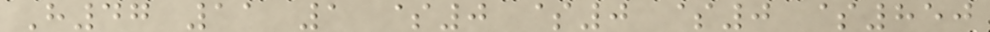H47 11 1 $0 $0 $0 $850
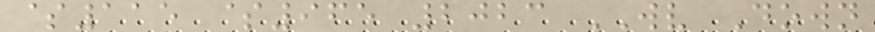$115 $965 2023 WV Down
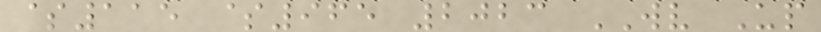$115 $965 2023 WV Up
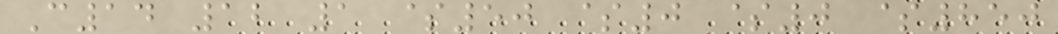C14 12 1 $50 $0 $0 $850
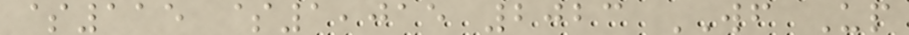$115 $1,015 2023 WF Up
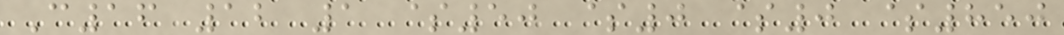C16 12 1 $50 $0 $0 $850
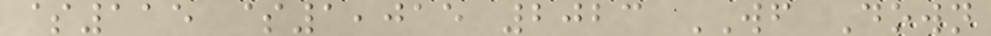$115 $1,015 2023 WF Down
